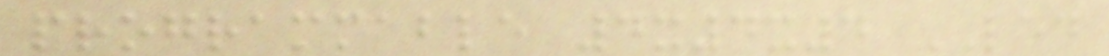programmable 4x4x4 LED
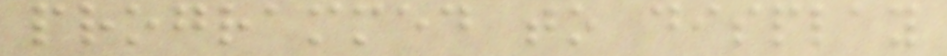programmed to display
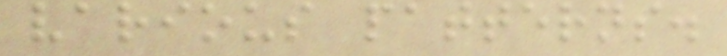various patterns.
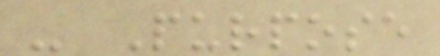- Purpose
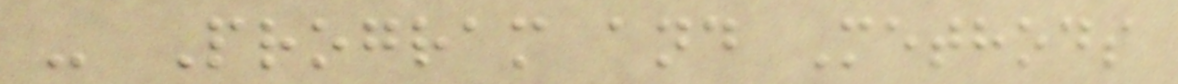- Program and Methods
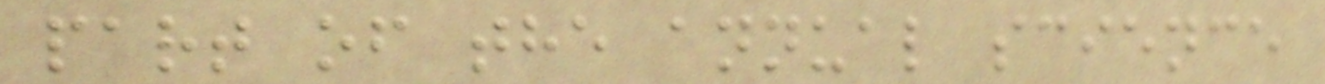part of the annual science
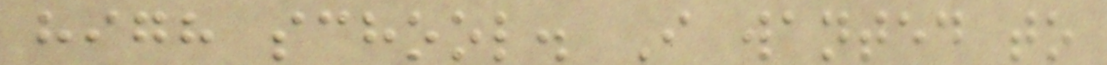high school. I wanted to
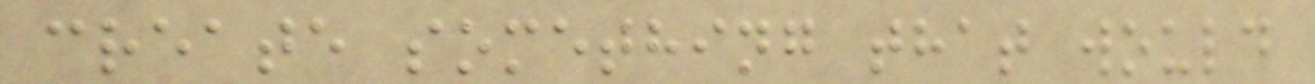create something that would
